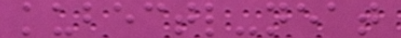kubectl-neat
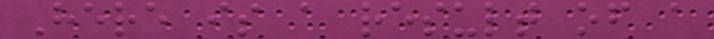Here is a result of a
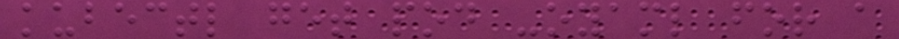kubectl get pod -oyaml for a
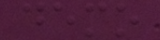demo
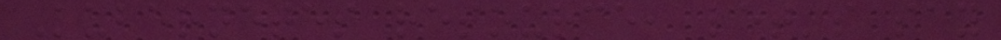Kubernetes resource, let's say
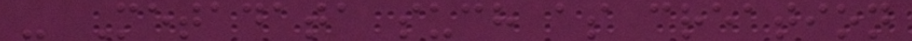- Metadata such as creation
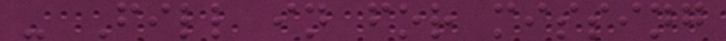- Fill in for missing
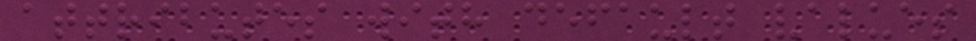attributes with default values
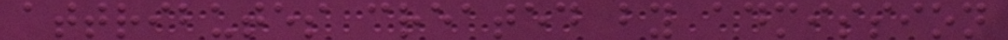attributes created by admission
